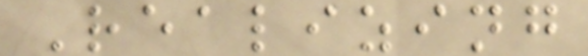Realizing
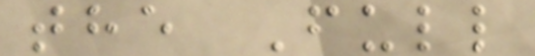the Full
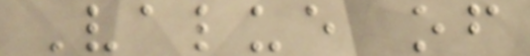Value of
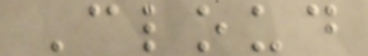Cloud
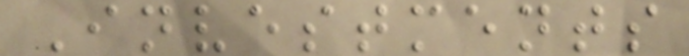Investments
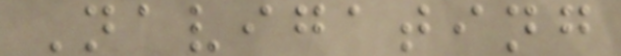Navigating
